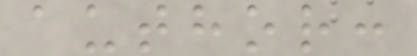author:
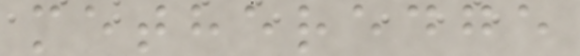metheredge
